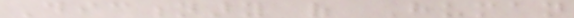Dictionary of Human
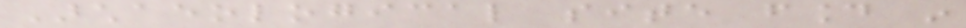Archaeological site found in
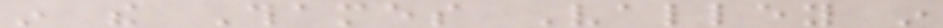in the Thames Valley in
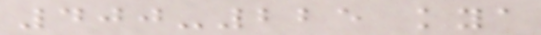400-225 kya
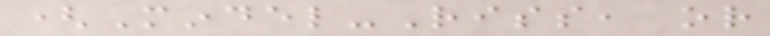(Mindel-Riss, or
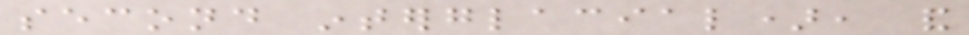second interglacial), and
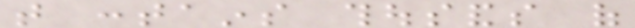that contains thousands of
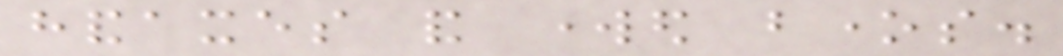handaxes and worked bones.
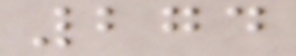274
